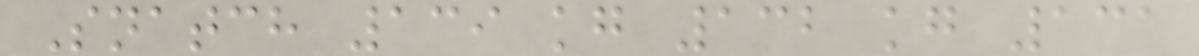Snatch 139 kg 132 kg 131
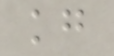kg
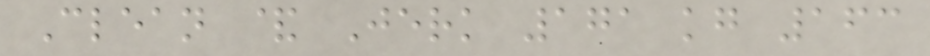Clean & Jerk 171 kg 163
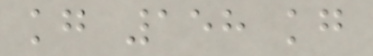kg 158 kg
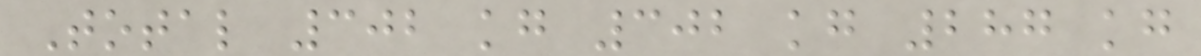Total 302 kg 302 kg 287 kg
